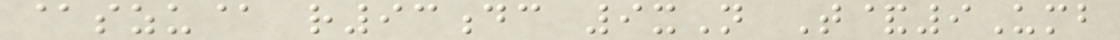@szu@ r93dc 9xN T&9Umb
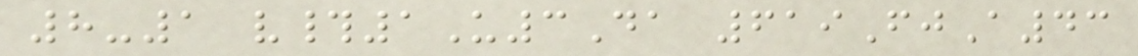8-1 v#1U3Da 619FjA43
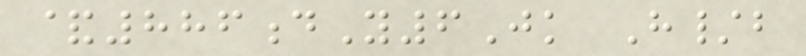&886dY6Jk H/b
